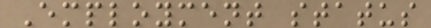Employment status
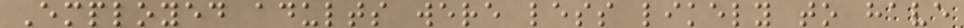Employed adults were less likely to have
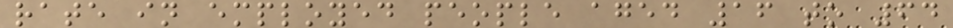rate in employed people aged 16 to 64
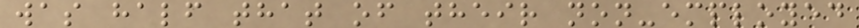was half that of their non-employed
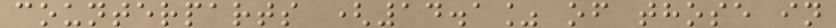counterparts (14.1% of those in
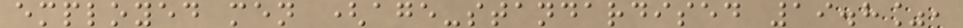employed men (age-standardised 19.8%,
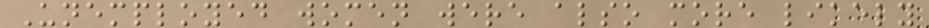Unemployed women were also more likely
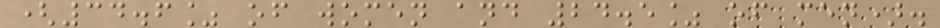(34.6% of women and 24.5% of men).
